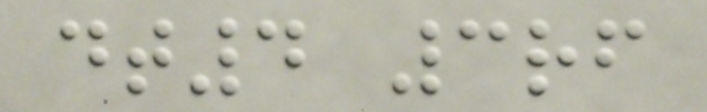dt4 3rf
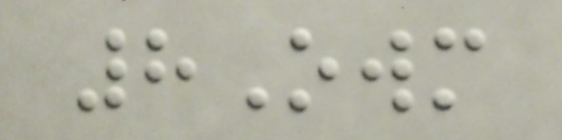8Owm
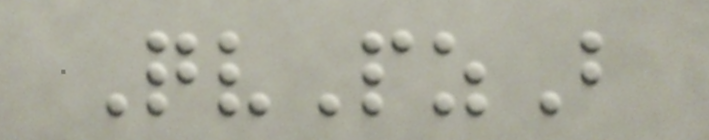QvPzB
